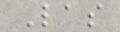Las
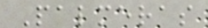Palmeras
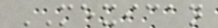MEXICAN
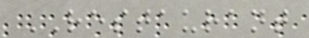RESTAURANT
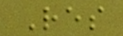Res
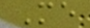Me
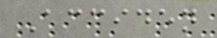Acciden
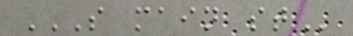S MAIN ST
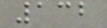132
